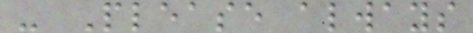- Please always
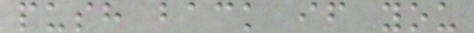push back if you
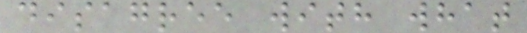disagree with what
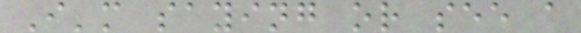I'm saying or see a
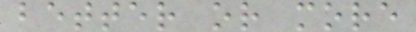better or more
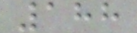188
